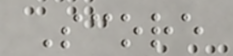Score
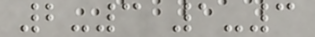2-3 1-3
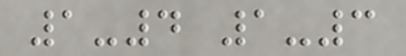1-4 1-3
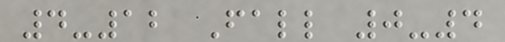4-12 Fall 0-4
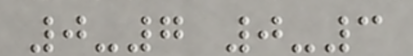0-7 0-3
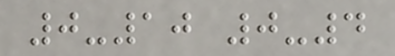0-10 0-4
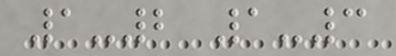1-2 1-3
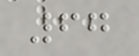67
